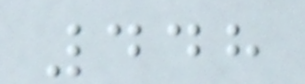448
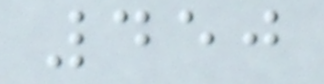450
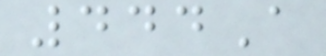444A
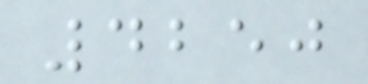4250
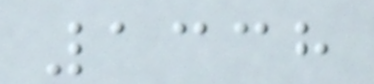1338
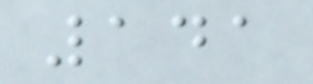141
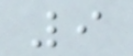9
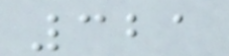321
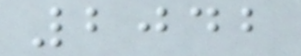2042
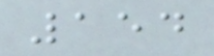154
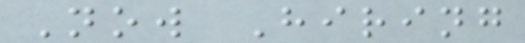Now Hiring
